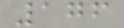176
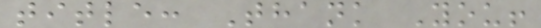title: Thank You!
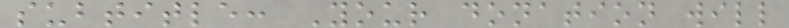subtitle: Your donation will
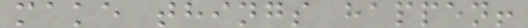make things happen!
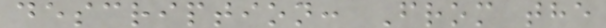description: From the
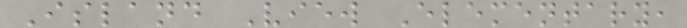Island View Elementary,
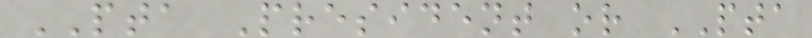PTA President or PTA
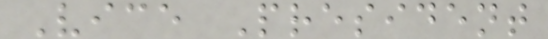Vice President
